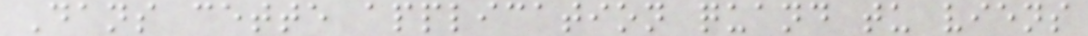Dans cette application quand tu viens
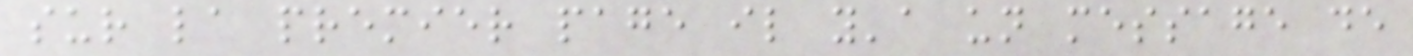sur la premier page il y'a un message de
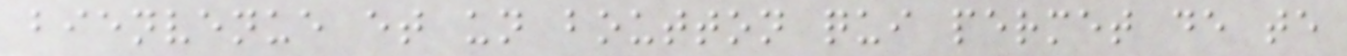bienvenue et un boutton qui permet de te
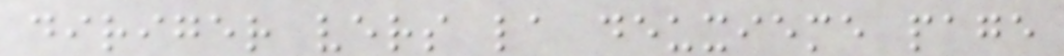diriger vers la deuxieme page
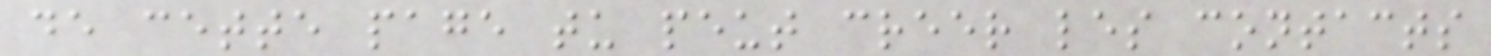de cette page tu peut creer les contacts
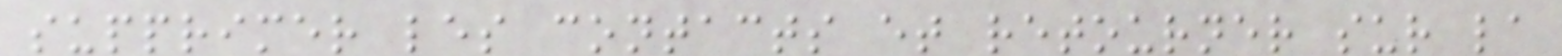supprimer les contacts et retourner sur la
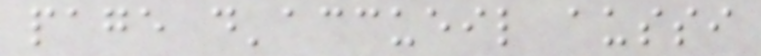page d'accueil aussi
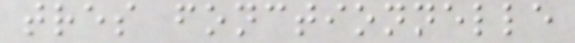tres fonctionnelle
